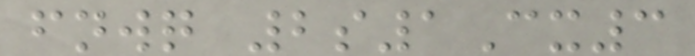fnwq 2s1Cx3
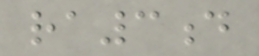ra3d
